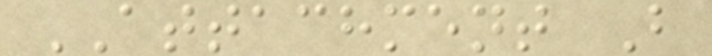ATTACHMENT B
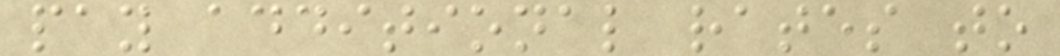pay additional rates to
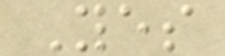Yes
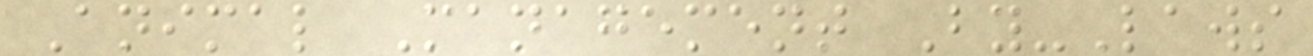Animal Management By-Laws
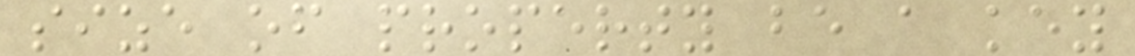size of property be a key
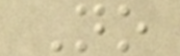No
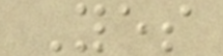Yes
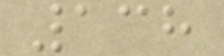138
